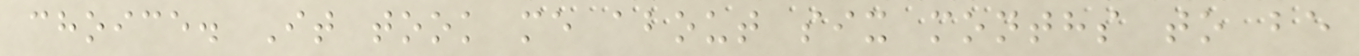choice. It took me about six months to be
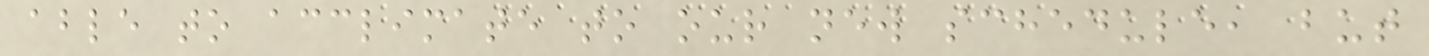able to acclimate to our new schedule, but
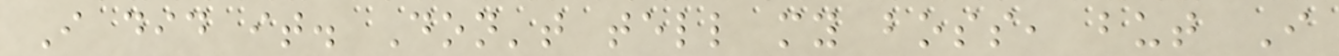I did it. Don't tell my boss, but I
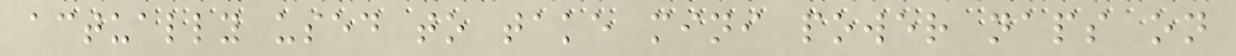actually used to take mini power naps on
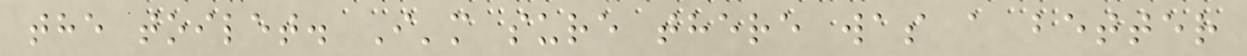the toilet. I'm sure there was a better
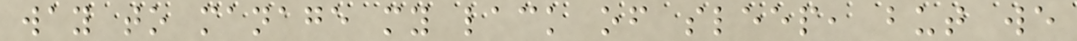way to manage my lack of sleep, but we
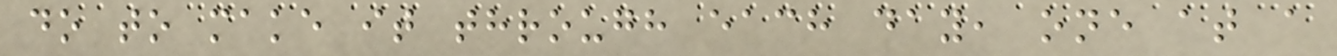do to make it through each day, one at a
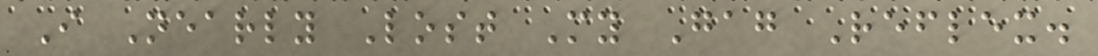I Nearly Lost My Gag Reflex.
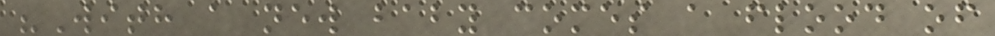"With a new baby comes a flood of
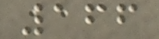166
